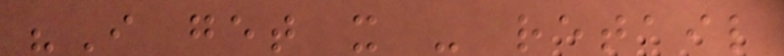"I get it - retail
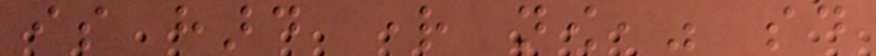is hard right now," said
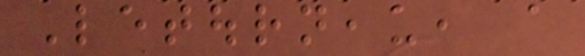Letourneau, a
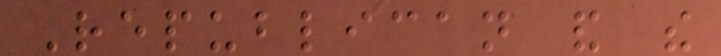Republican and the
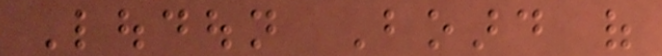Loudoun Board of
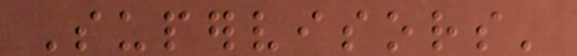Supervisors'
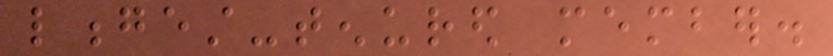longest-tenured member.
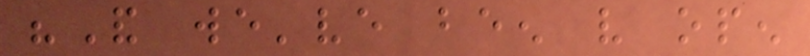"And we've been very open
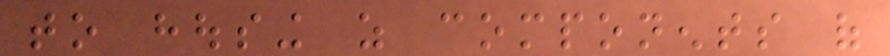to housing as components of
